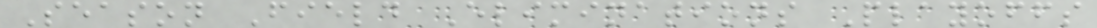Season Field Eliminations Playoffs
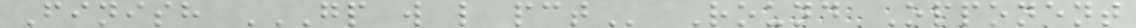Finish GP W L PCT Round Opponent
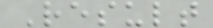Result
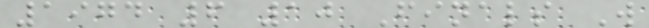1974 6 10 Finals W
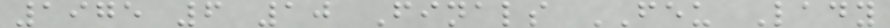1975 6 10 Finals FEU Lady
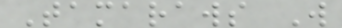Tamaraws W
